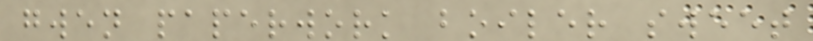gwen paperwork boiler sweet
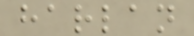harlan
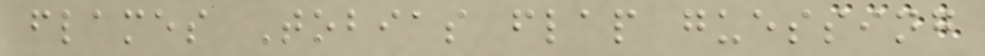flames Tobias flap guessing
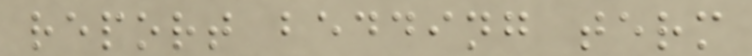report bedding term
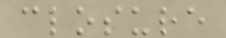closure
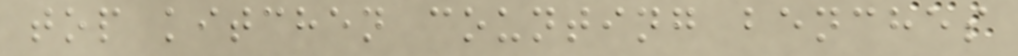top kitchen counting benches
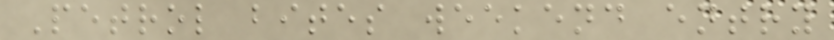Petrol bites weekend entry
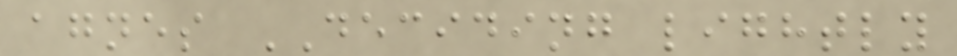agnes DECIDING lightly
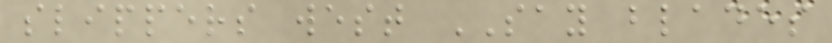slippers west SAY blades
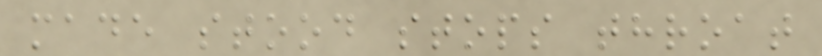made stood stops throat
